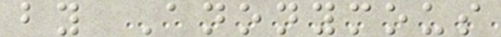by Anonymous
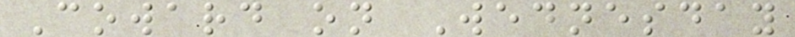Coward on Wednesday
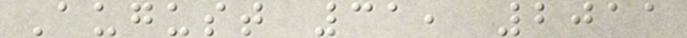August 31, 2011
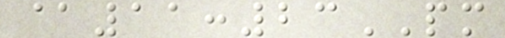@11:23PM
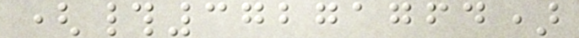(#37271764)
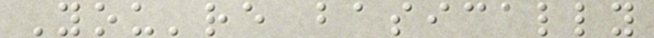You're basically
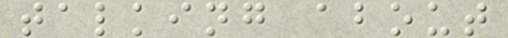talking about
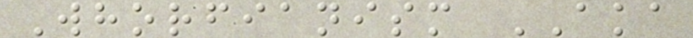Whorfianism AKA
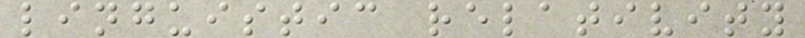linguistic relativity
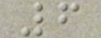6
